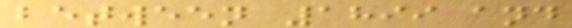between 1899 and
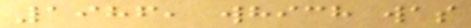1986, which was
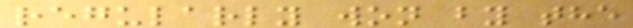regularly won by the
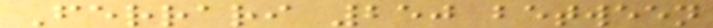Ferrari 250 between
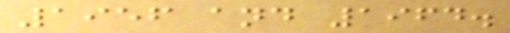1956 and 1964.
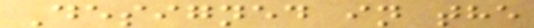Designed in the
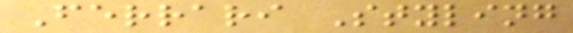Ferrari Styling
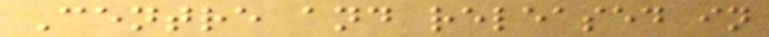Centre and released in
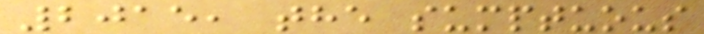2015, the sumptuous
